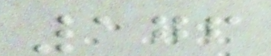176
